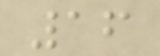16
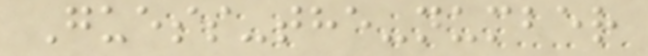Guess-the-number
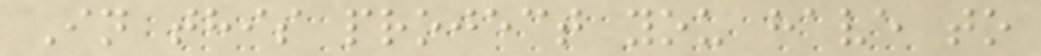In this project you have to
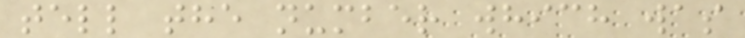tell the number which was
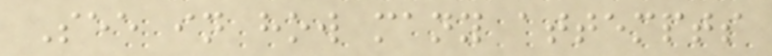See in how many attempts
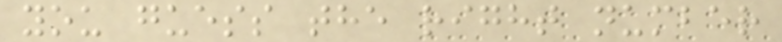you guess the right number
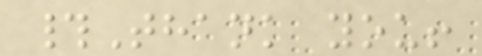#Thank you!
